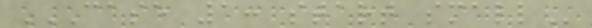CASE 1: START SMALL
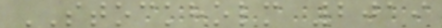STOCKHOLM 2019
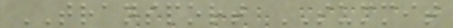TRANSPORT SUMMIT
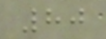80
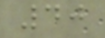40
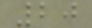20
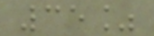35%
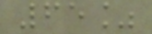65%
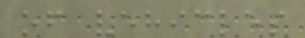of vehicles
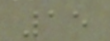15
